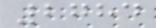2784
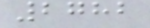2782
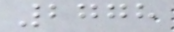2778
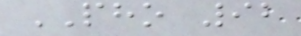PHO 92
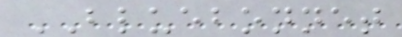BLUEBONNET
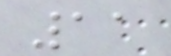11
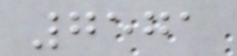7571
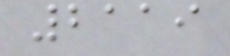2119
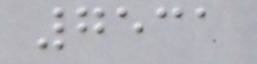7531
